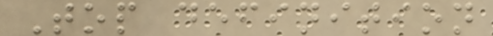Top definition
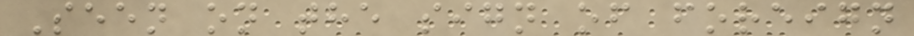Seen on the sign of foreign
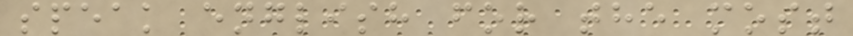speak english for the most
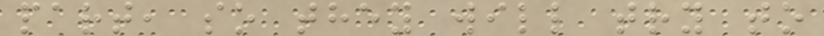part, so they will try to
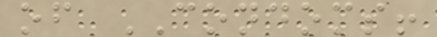of CONDOMS!
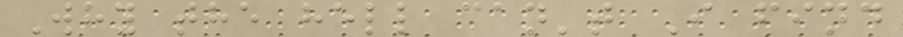Why the hell can't I find
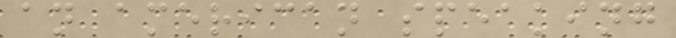an american speaking
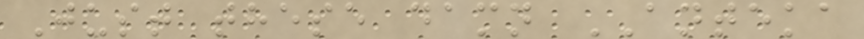Just these damn ANTEKA
